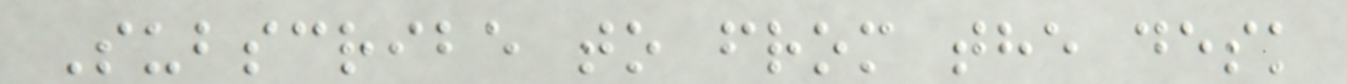Subscribe to from the desk
